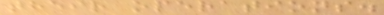their operations.
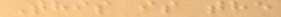This is the
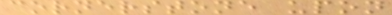cornerstone upon
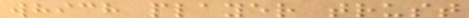which player trust
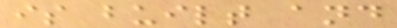is built and
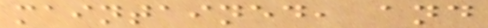maintained, and
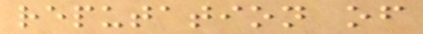reputation of
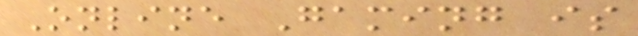Online Gaming is
